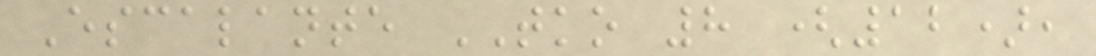Escalante TKO 8 (12),
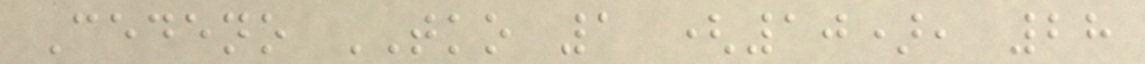Cedeno TKO 1 (10), 28
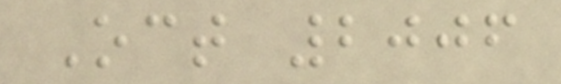Oct 2006
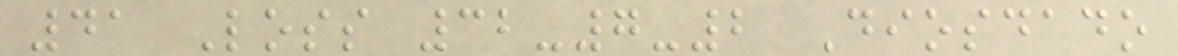41 Loss 32-7-2 Diosdado
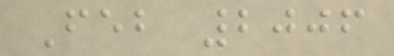Feb 2006
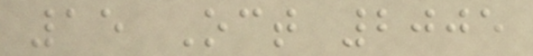15 Oct 2005
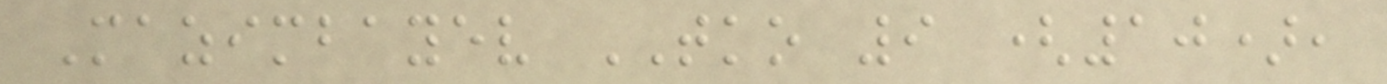Mazimbayev TKO 9 (10),
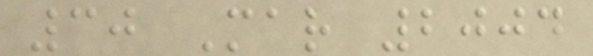30 Mar 2004
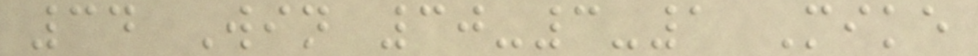34 Win 30-3-1 Mike
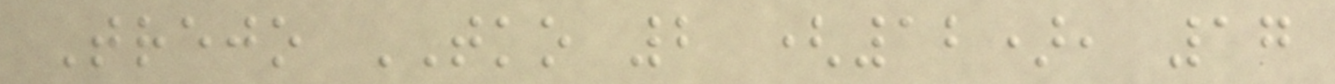Trejo TKO 2 (12), 17
